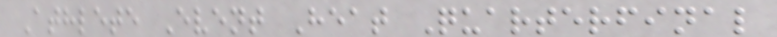Athlete Event Heat Quarterfinal
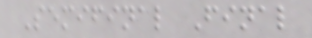Semifinal Final
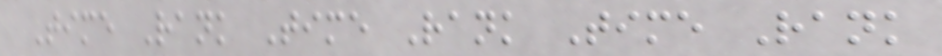Time Rank Time Rank Time Rank
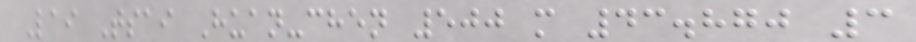Lai Tsai Huan-chen 500 m 43.870 3
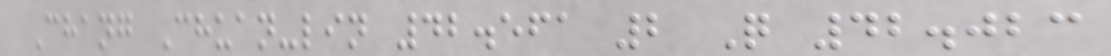Chang Chuan-lin 42.561 2 Q 42.023
